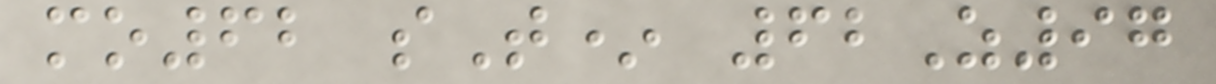mo62 sT* 62Z97
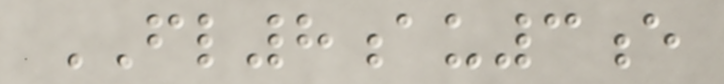FL8au3e
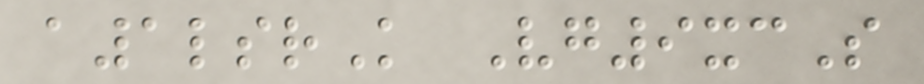a1lsrK Vg9xcS
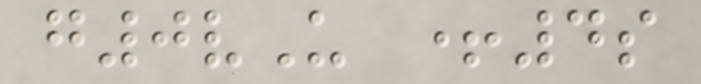g0vU +4s
